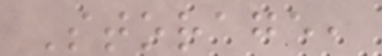Storage,
